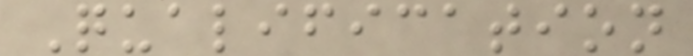Qualification
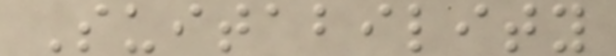Suitability
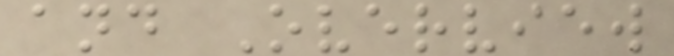and Overview
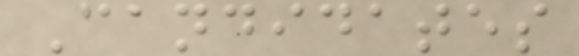Candidates
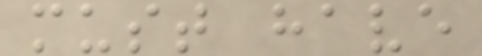must have
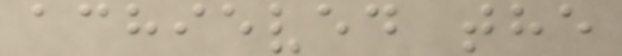achieved the
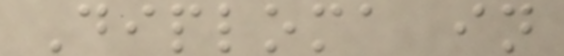Diploma in
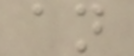an
